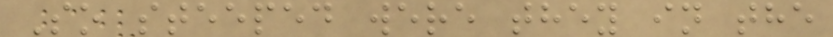So steeped were they in the
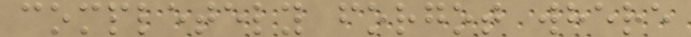completely forgot where
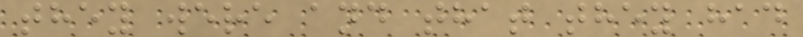they were and that they had
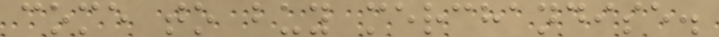come to buy merchandise.
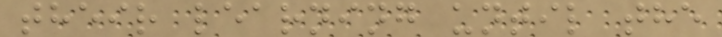their learning until the
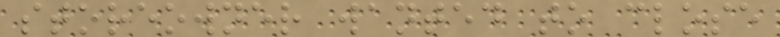storeowner wanted to close
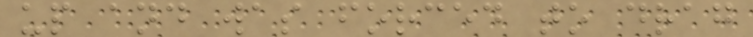up and was forced to drag
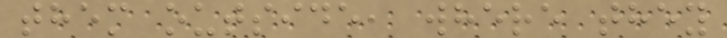them outside, where they
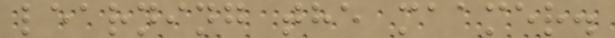learning the maamer.
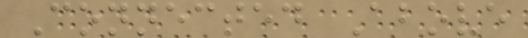Connected Above
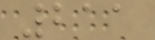211
